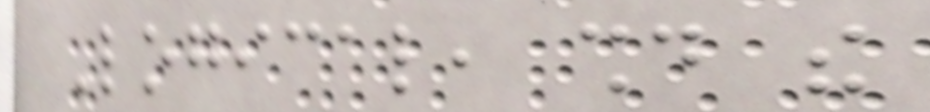Logical, should the
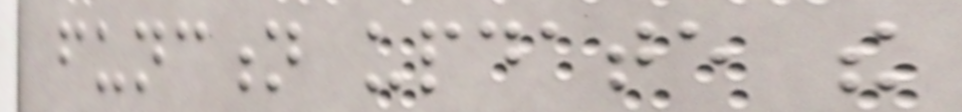function update the
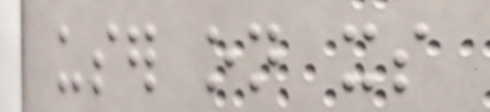user on its
